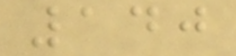140
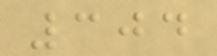304
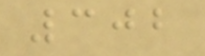302
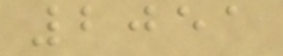2051
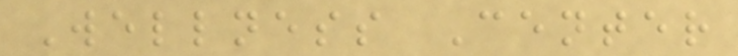Wellness Center
